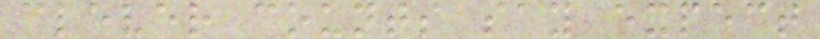clever counts say expect
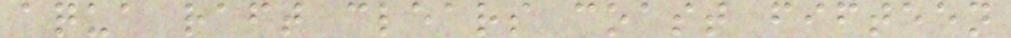aqua raft clears coast fifteen
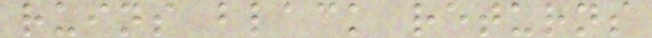ruins black returns
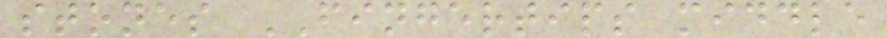stones FINGERTIPS middle
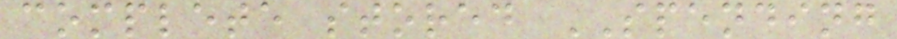complete stored SPENDING
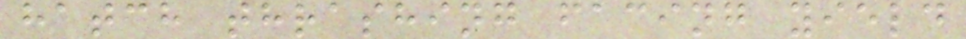hatch thrashing facing yield
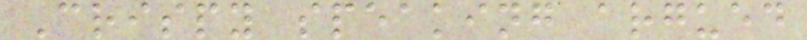Crispy speaking argued
